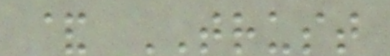& TRUST
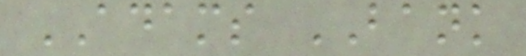ADAMS BANK
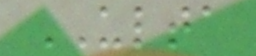ULTA
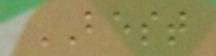BEST
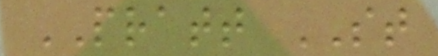PRATT ST
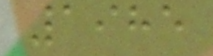1985
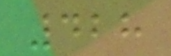428
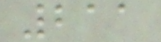211
